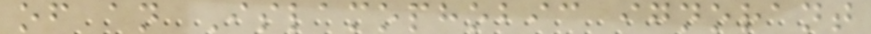of an Islamophobic ignorant
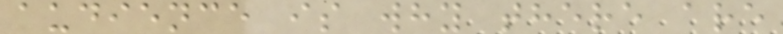audience is why there are
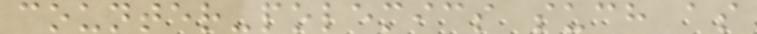counter-polemics such as
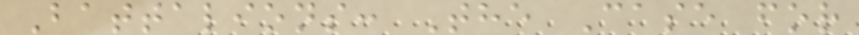Battalions: The Case for
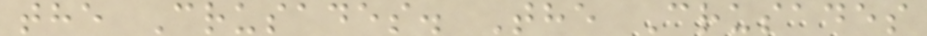the Crusades. The Crusades
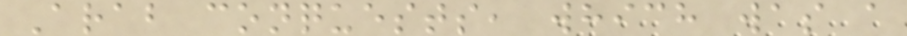Arab conquests, which was a
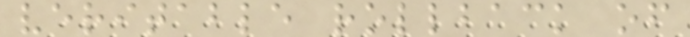veritable rollback of
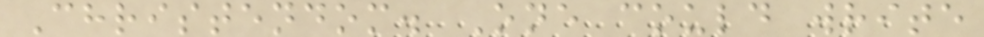Christendom. One could write
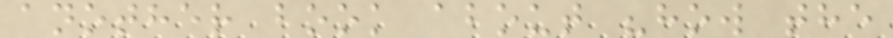another book about "how the
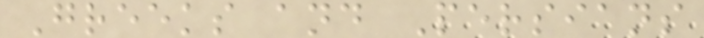Greeks and Persians
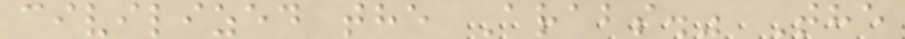civilized the Arabs." The
